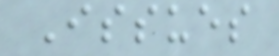Issues
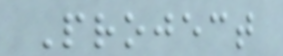Project
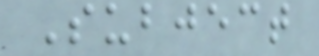Subject
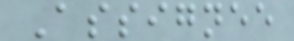Assignee
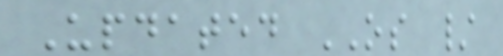Updated OS /
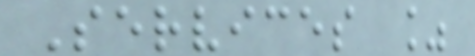Services %
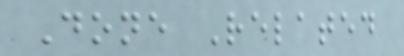Done Related
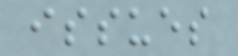issues
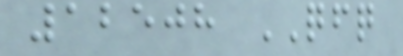12508 QFQ
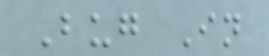Bug In
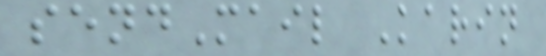sendMail Karin
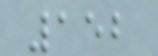152
